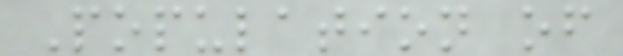Population of
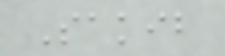Sakib
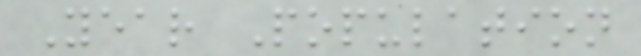Year Population
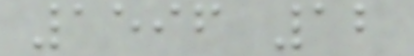1596 12
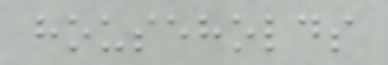households
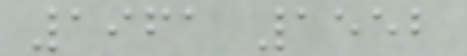1961 1552
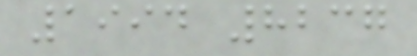1994 8237
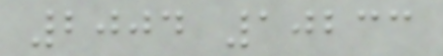2004 10233
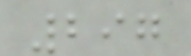297
